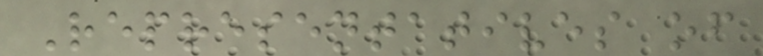Representatives of
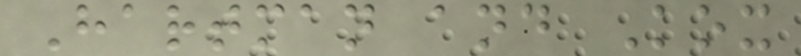Hartman and Kox
